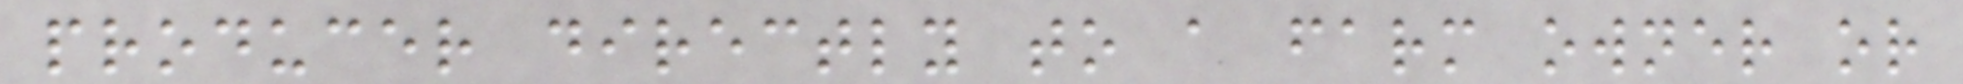producer directly to a farm owner or
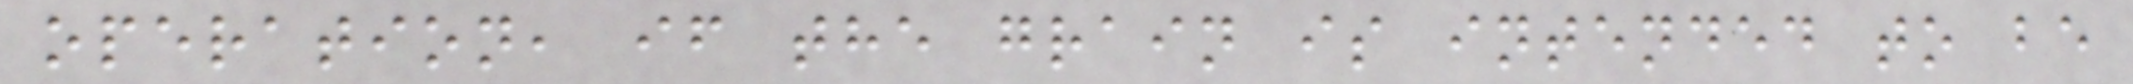operation, if the grain is intended to be
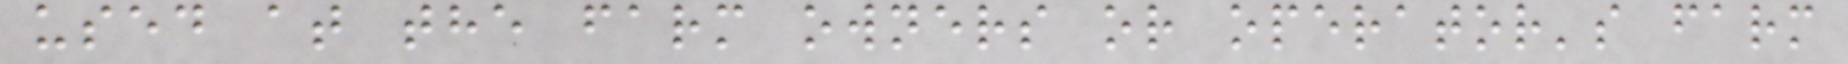used at the farm owners or operator's farm
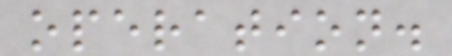operation.
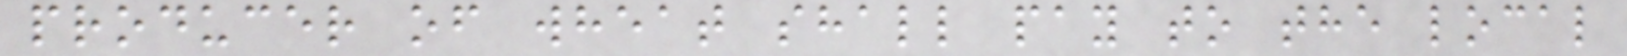producer of wheat shall pay to the local
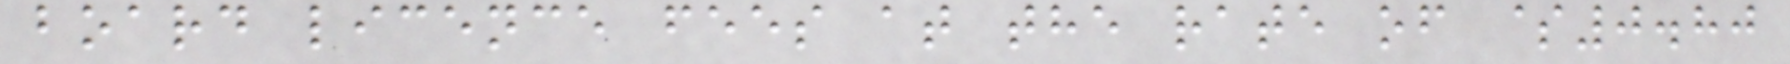board licence fees at the rate of $0.80
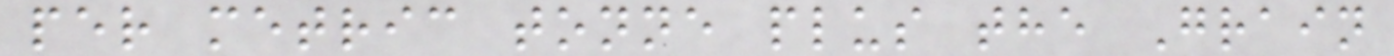per metric tonne plus the Grain
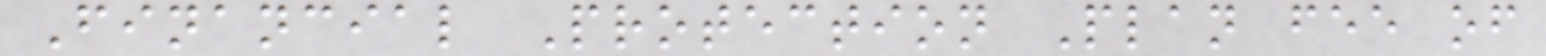Financial Protection Plan fee of
